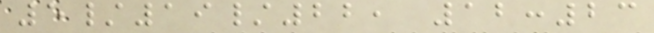5/19/22, 12:23
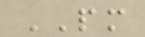PM
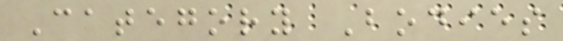Category Bodies
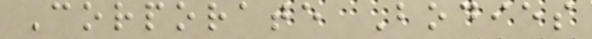Corporate Bodies
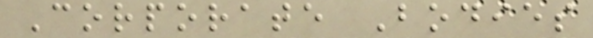Corporate Bodies
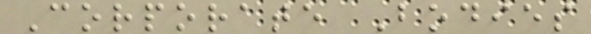Corporate Bodies
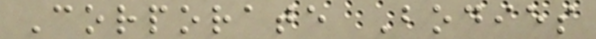Corporate Bodies
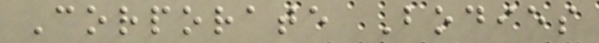Corporate Bodies
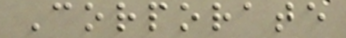Corporate
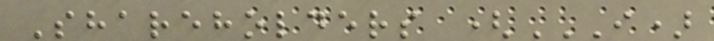Shareholders (I)
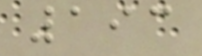193
